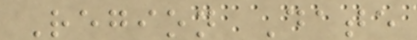Region Date
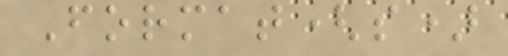Format(s)
